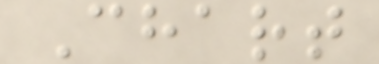Chart
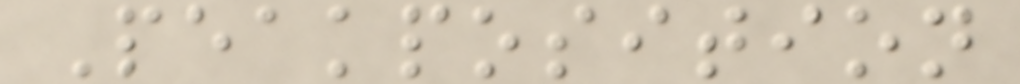Peakposition
